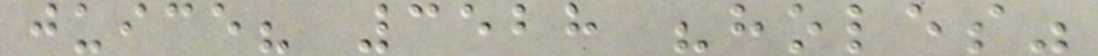juice? 3528 "holes"
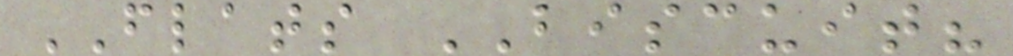FLATS BISCUIT?
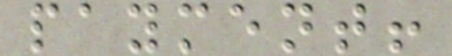payment!
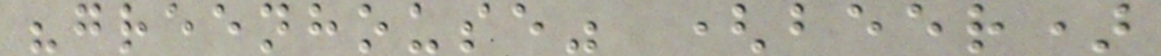"greenhouse" (beer)
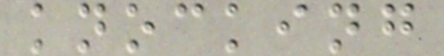knocking
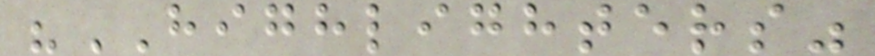"HIGHLIGHTERS"
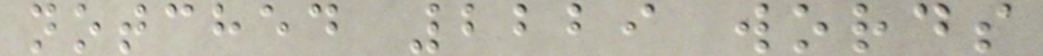notched 2229 words
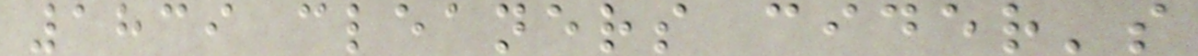1839 cleaners cider's
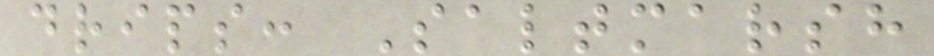drips: Saltmarsh
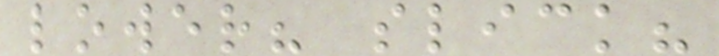lower? slick?
